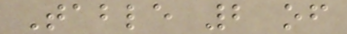Table 2 of
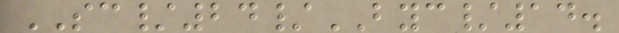SC/24/BYC/14.
